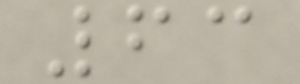63
